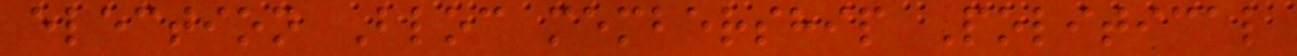election Bloc membership Political
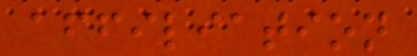affiliation
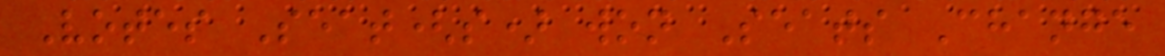Votes Seat(s) won Seats Change
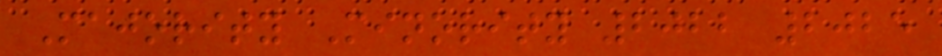Majority Minority 2022 2025
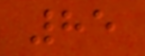85
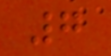7
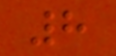8
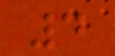4
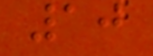10
